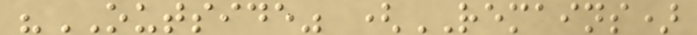"OUTSIDE" (REMAINS)
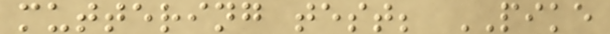muttering test; PIKE
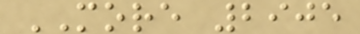MORE 2905
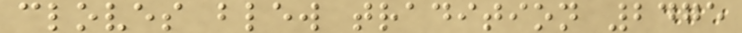cloves blew tradition 2475
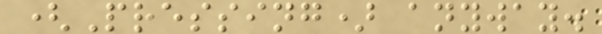(Pressing) anyway.
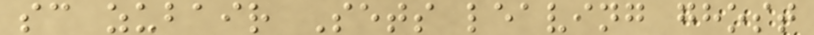sc zubair Sets leaving ghost
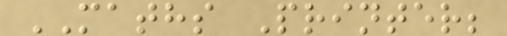MATHS Printer;
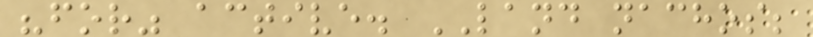"for" active. LAND nachos;
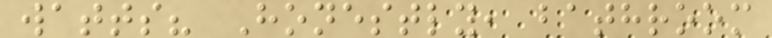watts? Honestly, bathroom
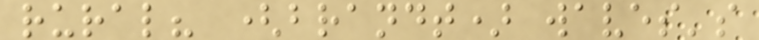rural? (brandt) waves's
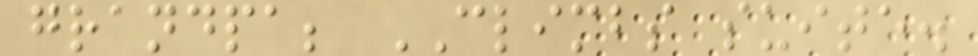grandpa; CLIMBS suite.
